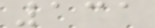131
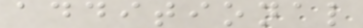additional
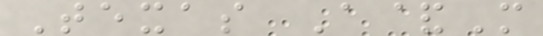Texas A&M
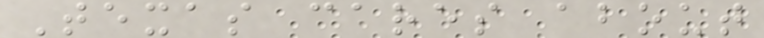Texas cares about
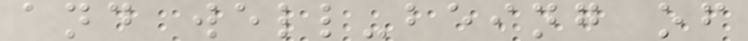and well-being of
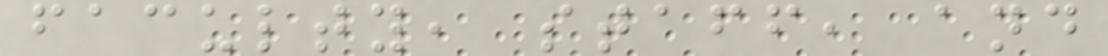faculty, staff, and
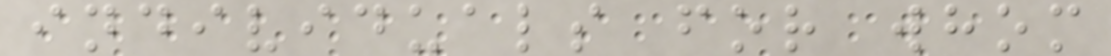individuals for whom
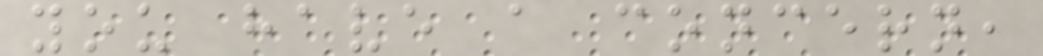you have a concern,
